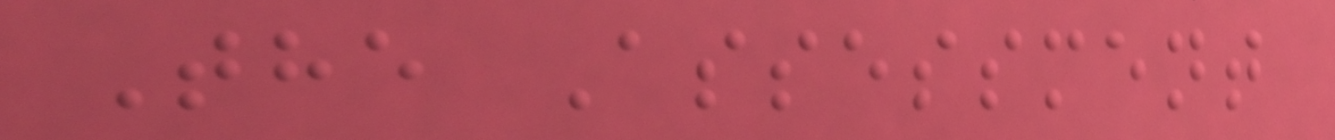The Assessment
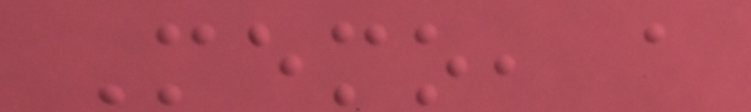Memo, a
